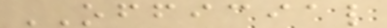OFFICIAL
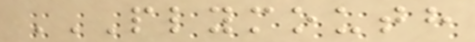PLYMOUTH
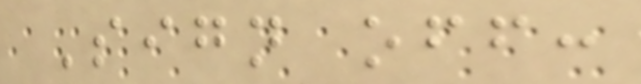Sign off:
